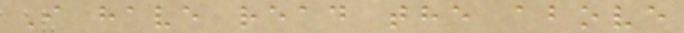I have read the above
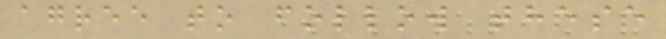agree to follow these
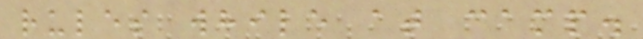rules while at camp.
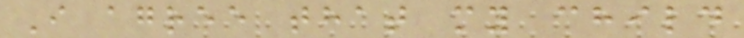I agree that my child
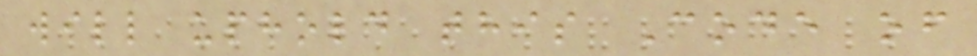will uphold this Code of
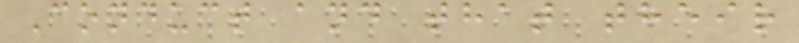Conduct and that their
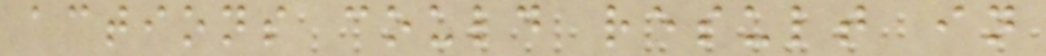actions could result in
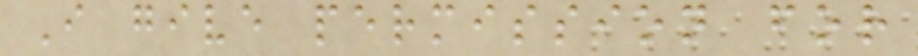I give permission for
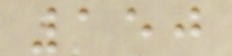150
